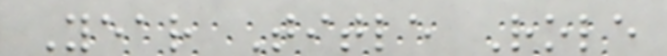Year Title Role
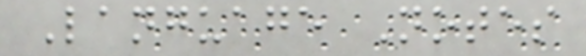Language Notes
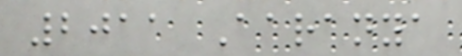2011 Aaranya
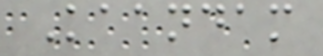Kaandam
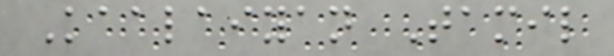Kaalaiyan Tamil
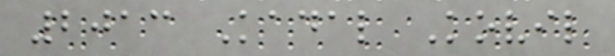2013 Kadal Kovil
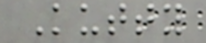Kutty
